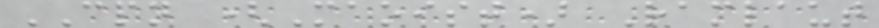CPN (Maoist) Ramlaut
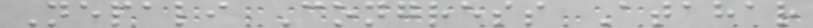Nepali Congress Atahar
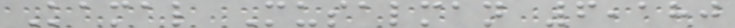Kamal Musalman 6,180
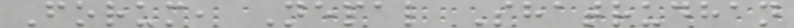Forum, Nepal Shatrudhan
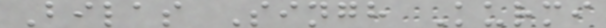Bilas Singh Kurmi
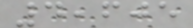4,605
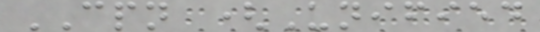CPN (Unified
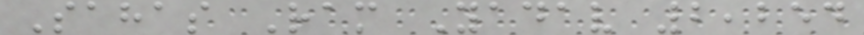Sahas Ram Yadav 2,254
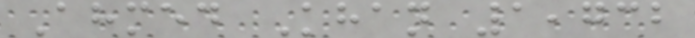Ahmed Khan 1,732
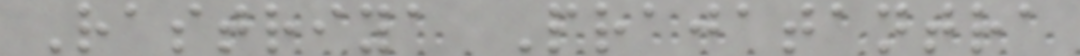Rastriya Prajatantra
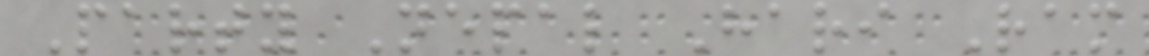Party Nepal Hari Ram
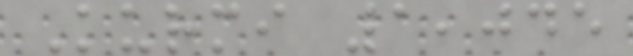Kurmi 1,045
